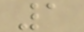1
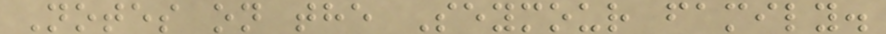Notes on the Seymour family.
